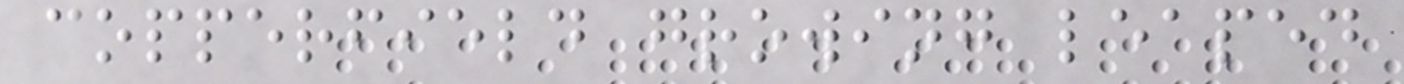copperfield growing leaped
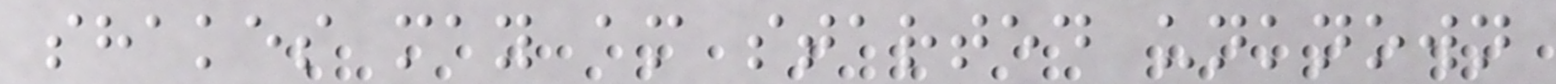shakes may am started unknown
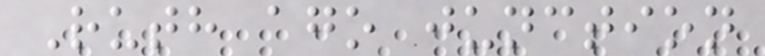Ruth ago junction
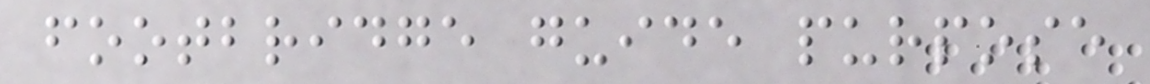footbridge guide purpose
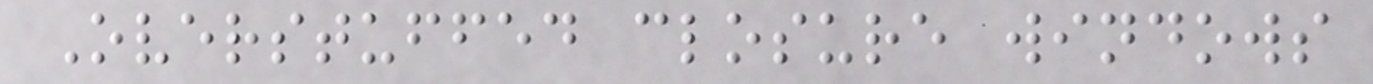Overstuffed closure windows
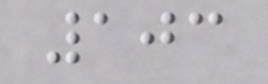103
